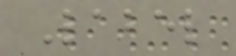Label
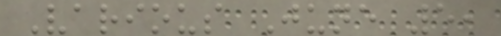Various June 5,
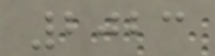2023
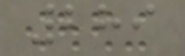289
